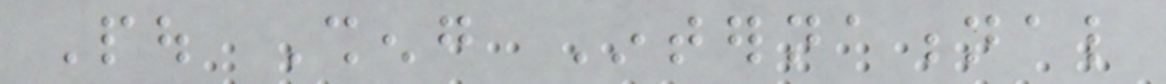Pou Sheng International
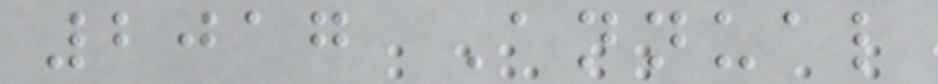2017 Annual
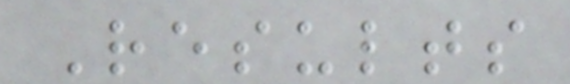Results
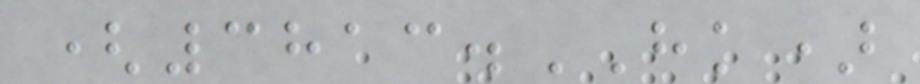(3813.HK)
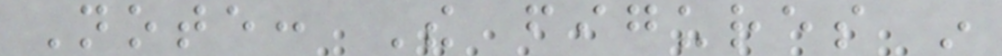Note: The figures in
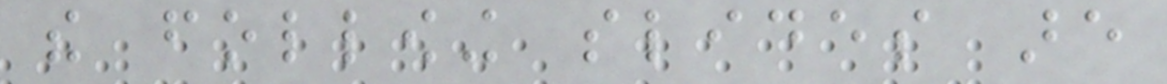the following slides are
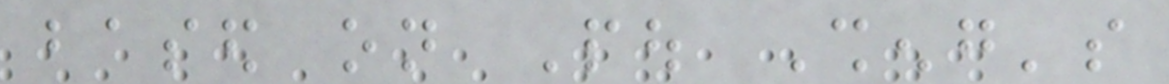based on Pou Sheng's
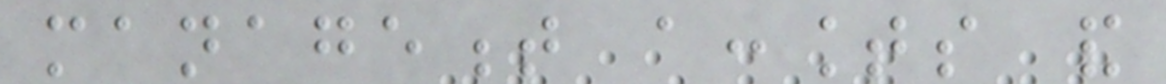management accounts and
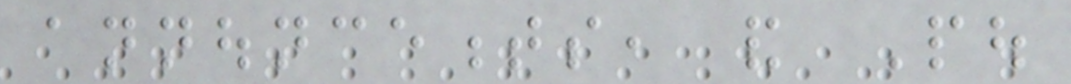announcements, and Pou
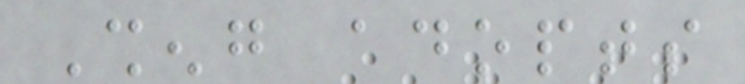Sheng adopts
